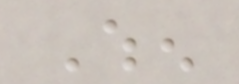When
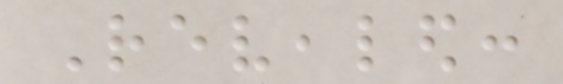Revealed:
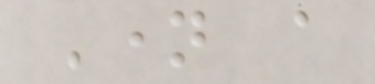Name a
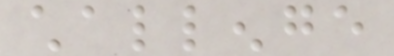challenge
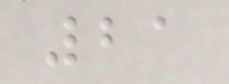21
